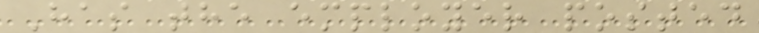Has the employer posted
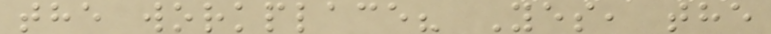the workplace? Yes, the
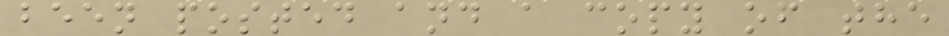been posted and a copy of the
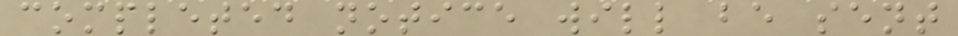completed notice will be sent
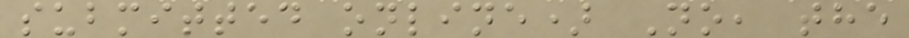submitted online) No, the
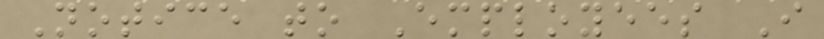Notice to Employees I
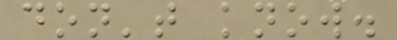don't know.
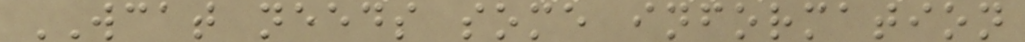WCAT needs some information
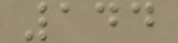144
